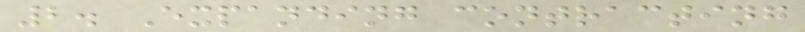2. Expanding contracting
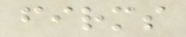firms
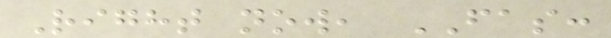Right now, FAS:
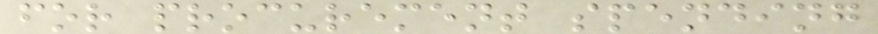for procurement spending
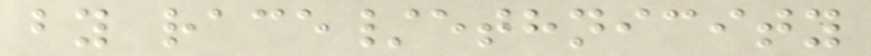by race/ethnicity
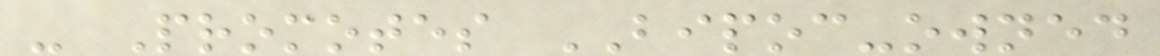- Promotes BIPOC-owned
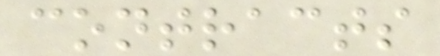contracts
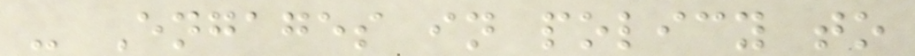- Engages in policy to
